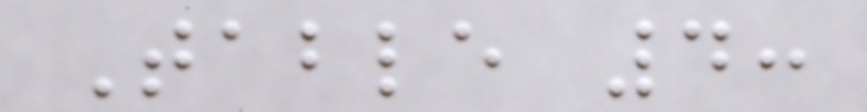Table 4:
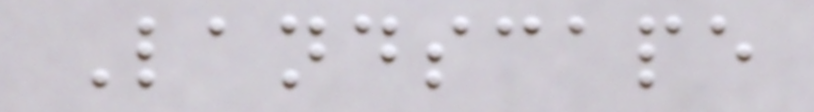Landscape
